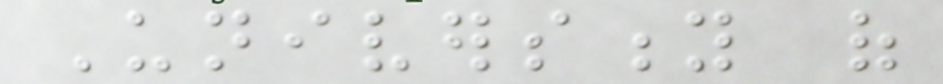University of
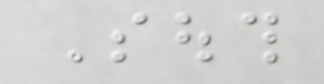South
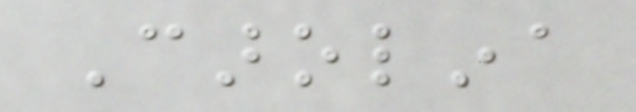Carolina
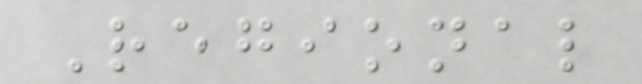Regional
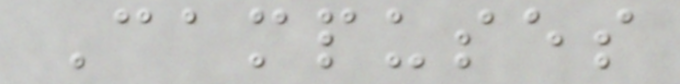Campuses
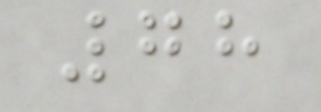78
